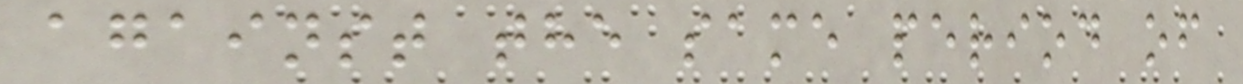against the same period of
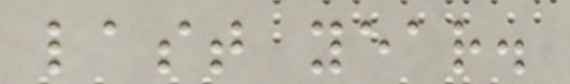last year.
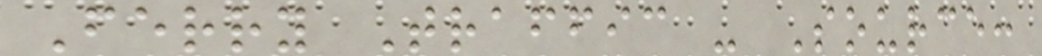Ferry Traffic - Source:
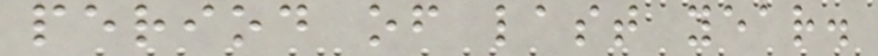period of last year.
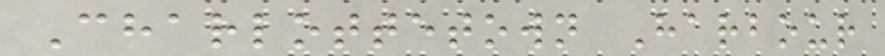Charlottetown Harbour
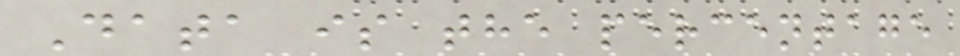Data is the percentage
